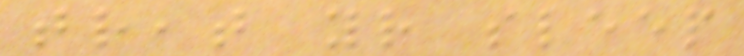treat your sleep
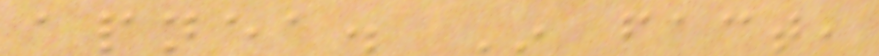apnea. In fact,
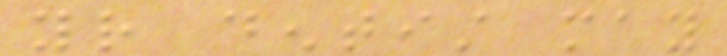your dentist may
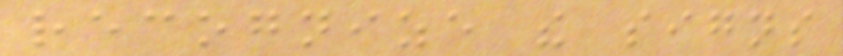recognize the signs
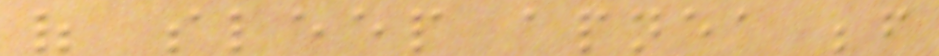of sleep apnea before
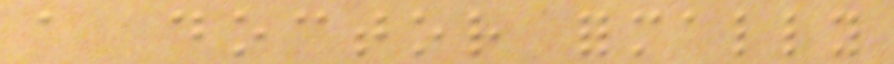a doctor formally
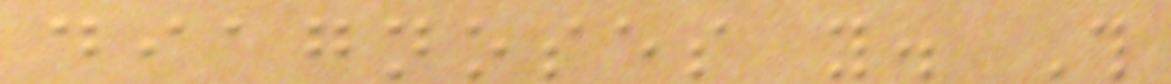diagnoses you. This
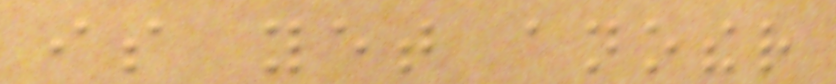is yet another
